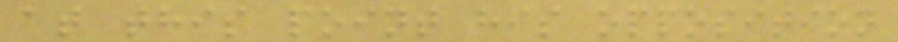at this point his opposition
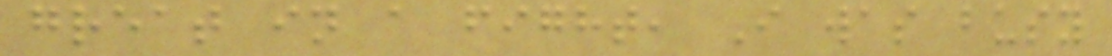great in a fight, I was busy
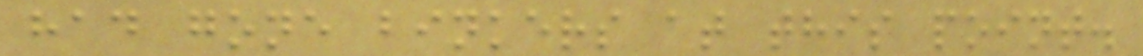had gone binkers at this point.
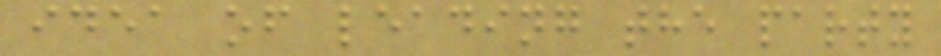idea of leading the party
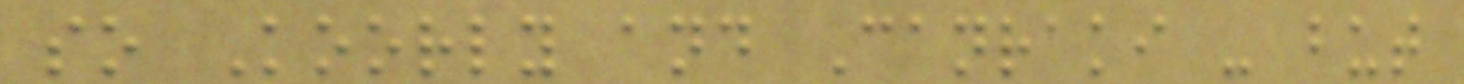so Koorly and Canraki - but
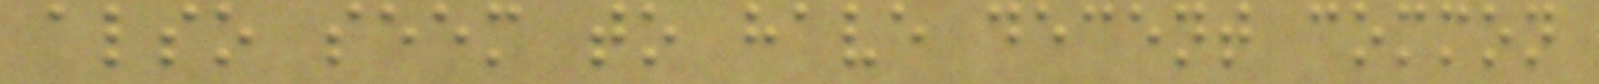also seem to have decent common
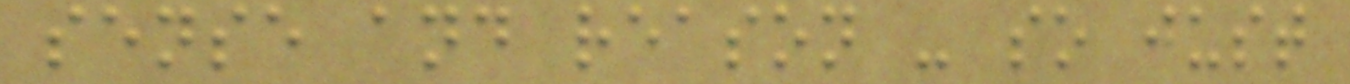sense and reason - so just
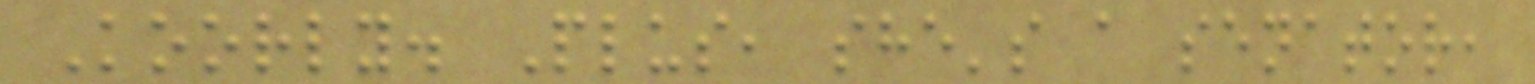Koorly. Plus, she's a senator,
